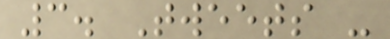3. Tweets -
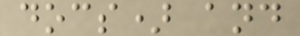docs) and
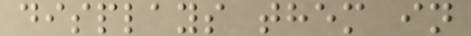displays them in
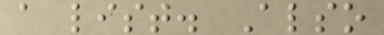a list. Also
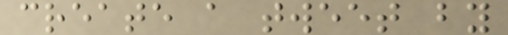create a tweet by
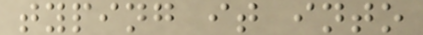typing it into
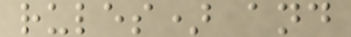rules) and
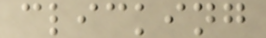clicking
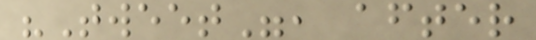"Tweet", after
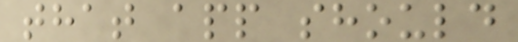that app should
